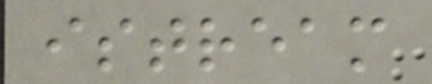istream
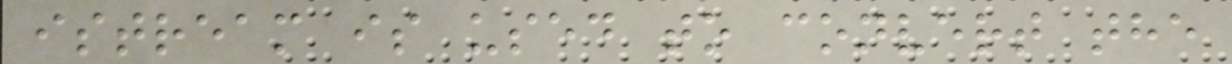istream is used to convert the
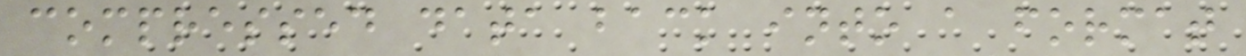compressed data back into a format
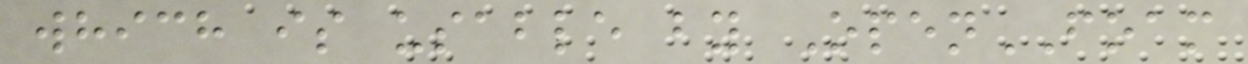which is usable by OpenFOAM
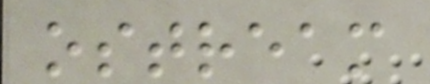ostream
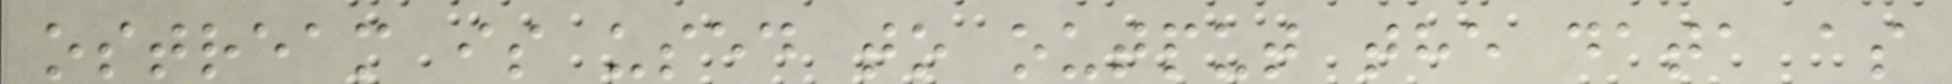ostream is used to output the data as
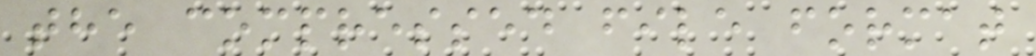the compressed file format
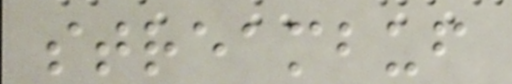streambuf
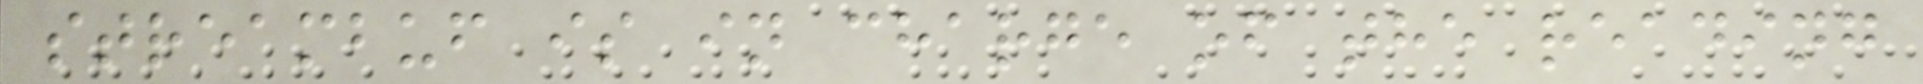streambuf is in charge of the reading
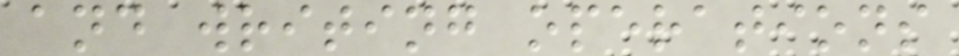and writing operations
